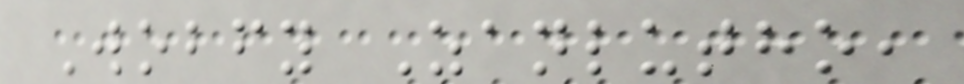Wobfy Zanlutho,
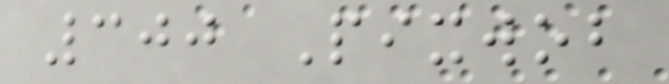300 Pixwob
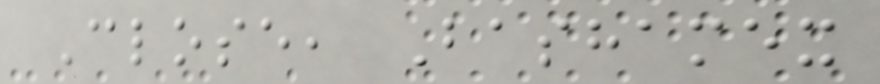Close, Bashamex
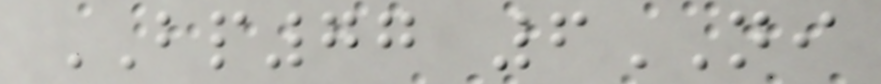BP77 6NI
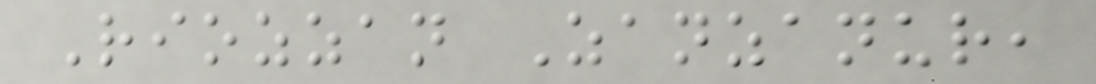Riozzan Zanzanur,
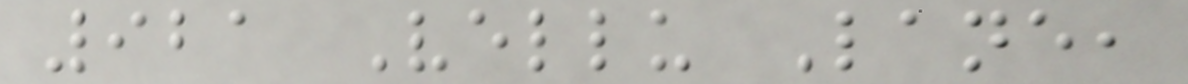921 Vellu Lane,
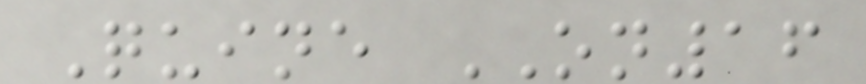Quine ON16
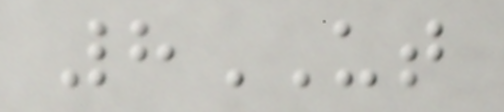8UT
